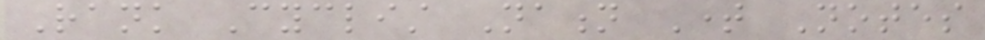Rank Cyclist Nation Time Notes
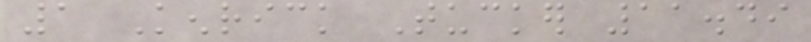1 Kenrick Tucker 11.49
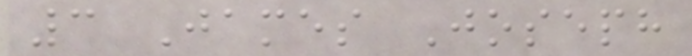3 James Joseph
